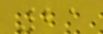21
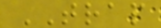TRAP
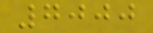7000
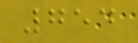754
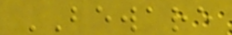BEWARE
